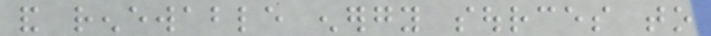and renewable energy sources to
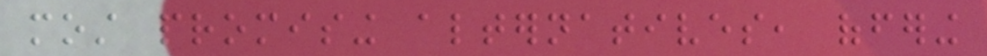most promising alternatives, offering
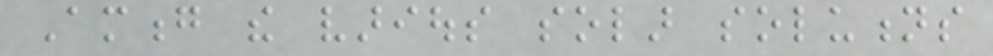Among the various solar solutions
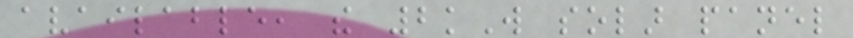available, the 2kW solar panel
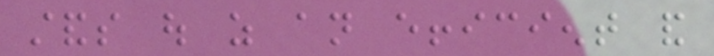stands out as an efficient and
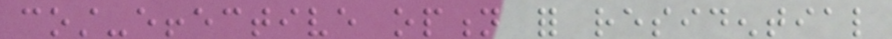cost-effective option for residential
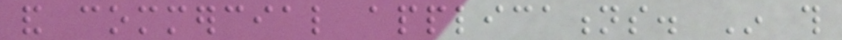and commercial applications. In this
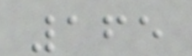165
